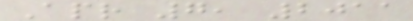Apr 7, 2011
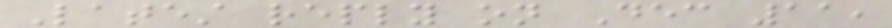Latest reply on Dec 11,
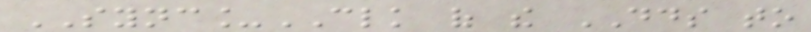SYNC_CLK of the DDS to
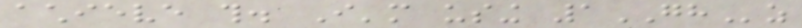achieve this. I'm using 1GHz
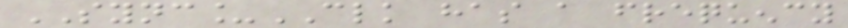SYNC_CLK has a frequency
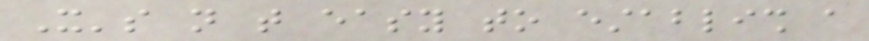It's not that easy to establish a
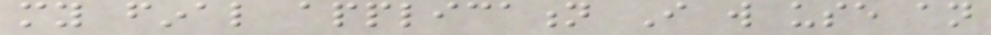my final application I will use an
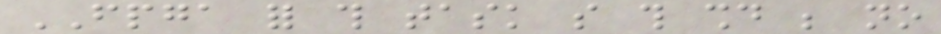FPGA for this task so this should be no
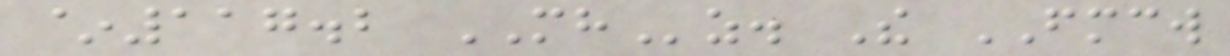~117.2 MHz. The FMCW
